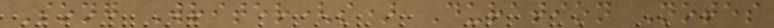Song Writer(s) Duration Notes
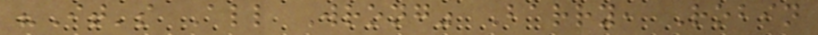"It's All Wrong" Barry, Robin
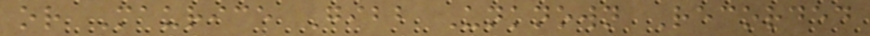or Maurice Gibb Unknown Recorded
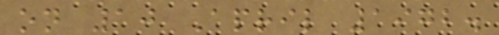on 10 April 1972.
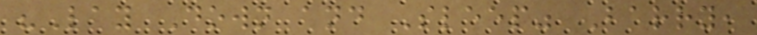"Lay Down and Sleep" Barry,
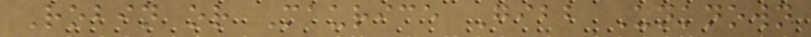Robin or Maurice Gibb Unknown
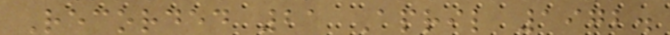Recorded 21 April 1972.
